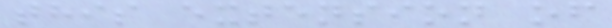this extension of
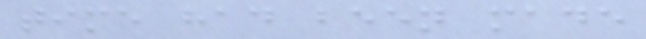time had been made
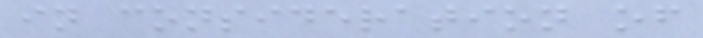in consideration of
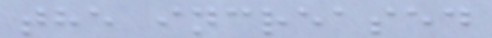the increased
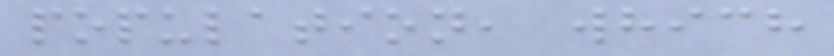population, which
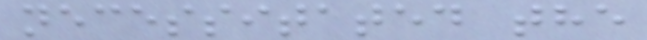necessitated the
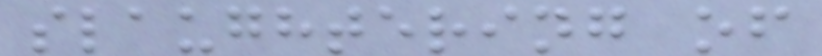slaughtering of
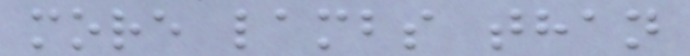more lambs than
